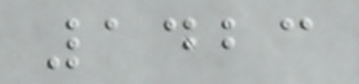1423
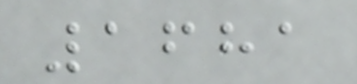1681
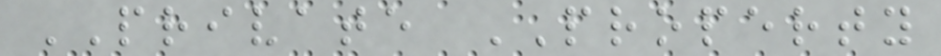PRIVATE PROPERTY
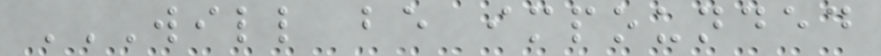WILL BE IMPOUNDED
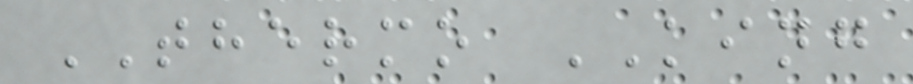THERMO KING
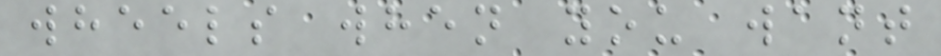wheels when you want
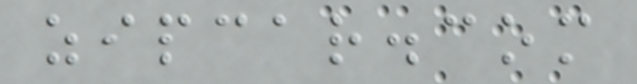zipcar.com
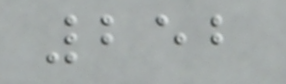252
